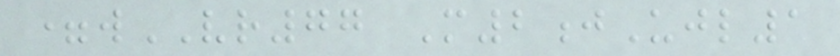=wVR77 M2jUjl1
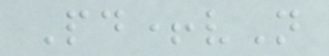Pd+vN
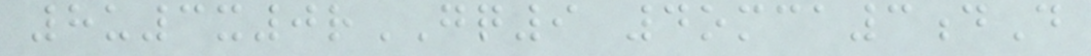8u3x0rGQ9 4omca3dD
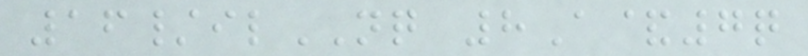16/ilNQ 8A&7q
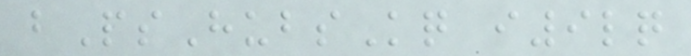bPsHubsKq i9lq
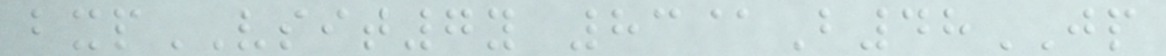bxpVSIT7y 83@B48JP
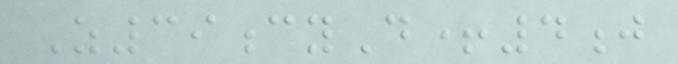Z39cyD+4j
